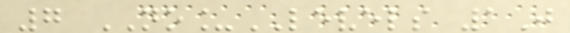7 NO_LEVELS 1J
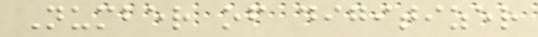Number of digitizer
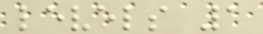levels 1
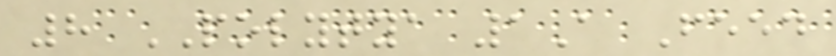8 POLYTYA 1A Feed
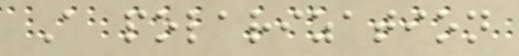A polarization
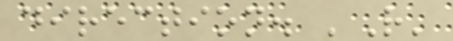direction. 'R'
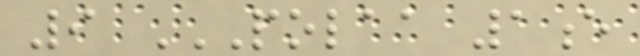9 POLAA 1E
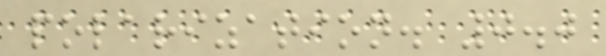polarization. 0.0
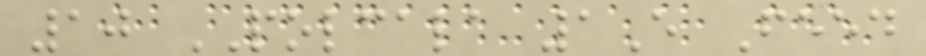10 POLCALA 1E Feed
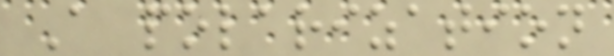A polarization
